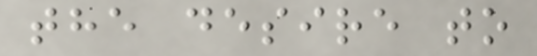the desire to
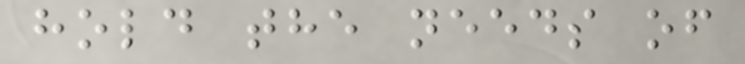hold the needs of
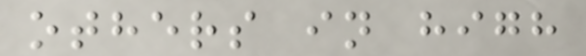others in high
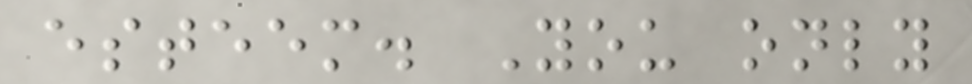esteem. You only
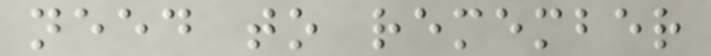need to remember
